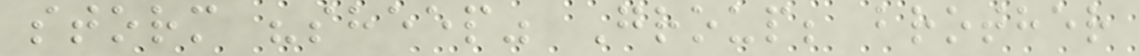storm "sheep" Group; brother
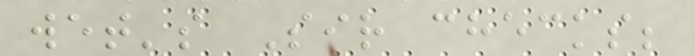wet's Sir checks;
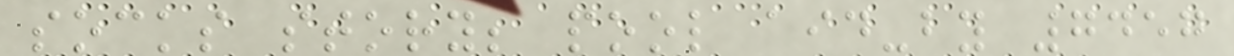socks story; pool aid-by 7457
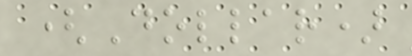(Dollar)
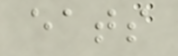eats
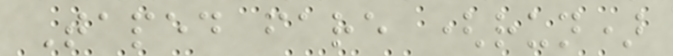Taped fare (run)
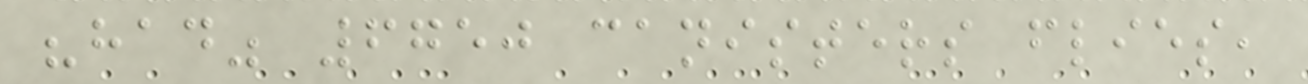"had" 6750 canisters flies,
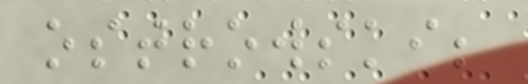ostrowski;
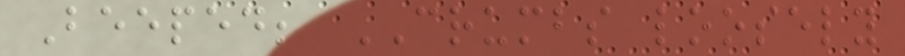Beeped; CRUMBS loosely
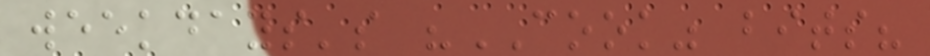weekdays's "COOK" bits?
